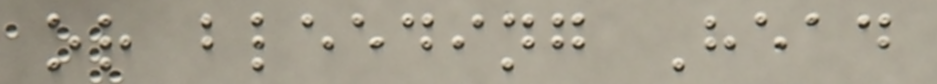or bleeding Head
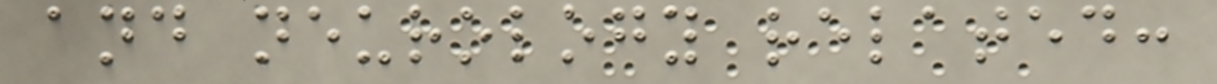and neurology related:
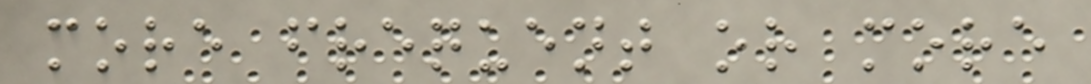more frequent or more
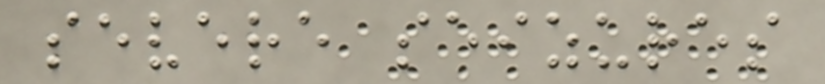severe seizures
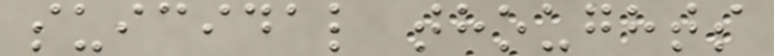suicidal thoughts
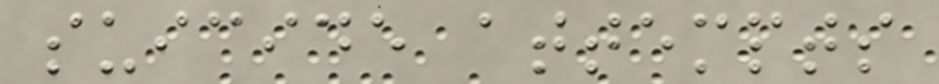suicide attempts
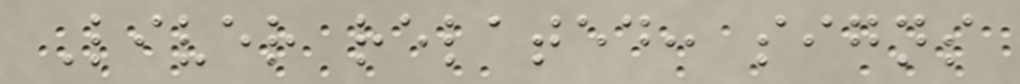Liver related: signs
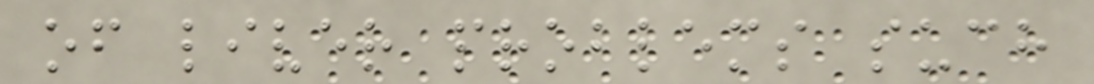of liver problems such
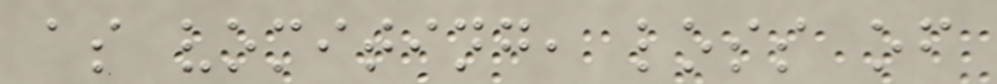as vomiting, loss of
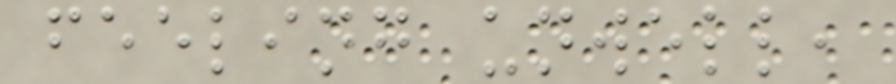feeling unwell,
